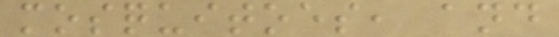mosquitoes, and
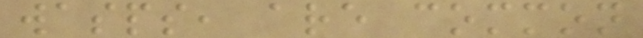wasps, are common
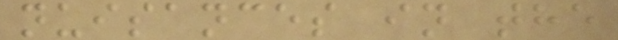nuisances in the
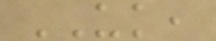UK,
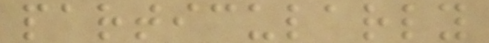particularly
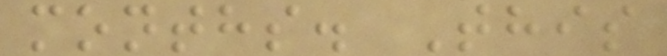months. This
